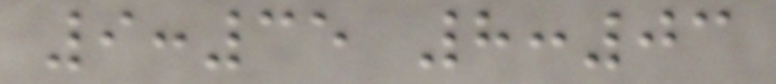9:35 8:03
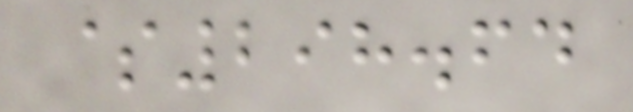$298.64
